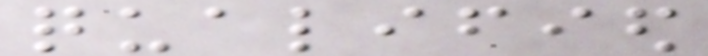qualified
